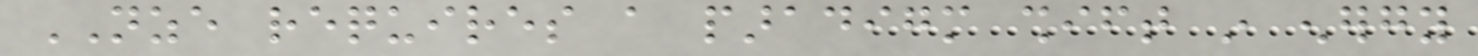NZE requires a paradigm shift in energy
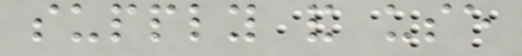supply and use
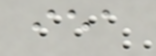iea
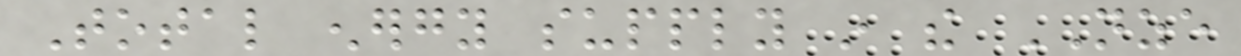Total energy supply in the NZE
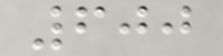600
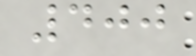400
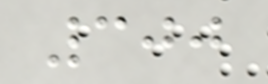300
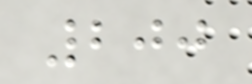200
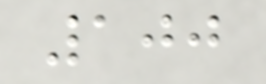100
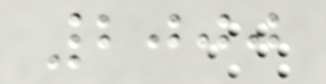2000
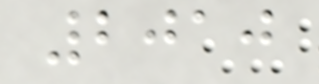2010
